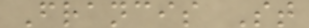Francis St
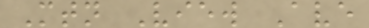Mtn View Ave
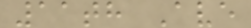11th Ave
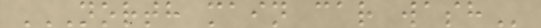NORTH MAIN CAR WASH
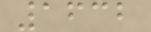1632
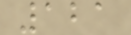121
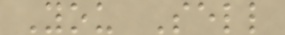You Sell
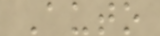Auto
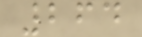264
